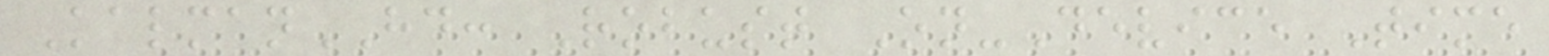KalmanHD: Robust On-Device Time
